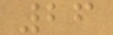26
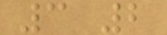3 2
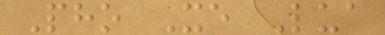Pho Xe Lua
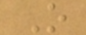O
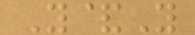Y&Y
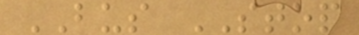BUS STOP
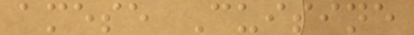amese Cuisine
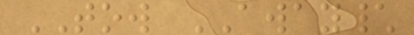TOW AWAY\
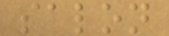salon
